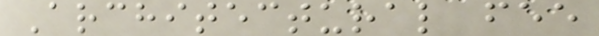Architectural fee
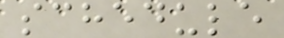schedule
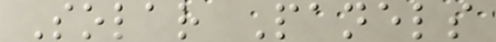Solar Panels
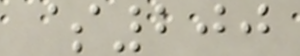$200
